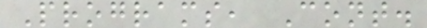Programs, Cont.
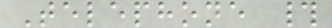Telephone #
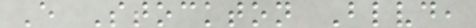E Stockton Blvd,
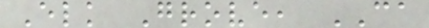Elk Grove, CA
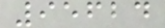95624
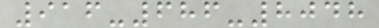916-686-8048
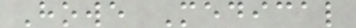Howe Medical
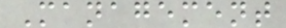Management
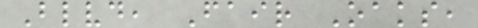Blvd, Fair Oaks,
